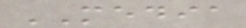MEDIA
